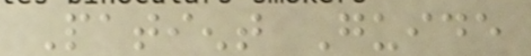Patient Guide
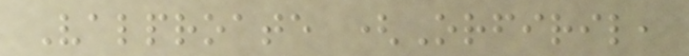Valproate (Orfiril,
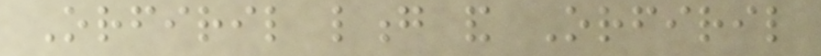Orfiril long and Orfiril
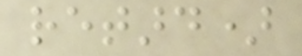retard)
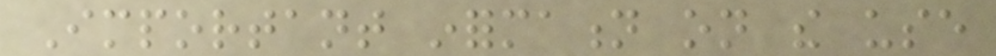Important information on the use
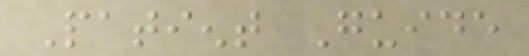Patient Guide
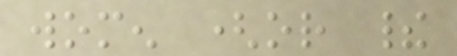women (or their
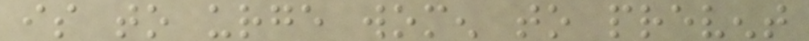is to urge women to prevent
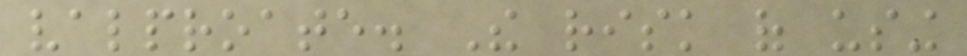valproate. The risk of using
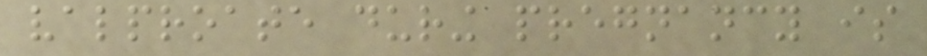valproate during pregnancy is
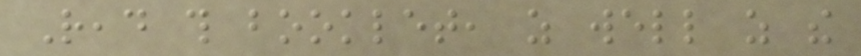Read this booklet, as well as the
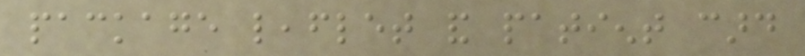package leaflet and patient card
